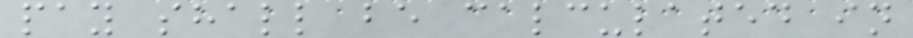pay shall be calculated in
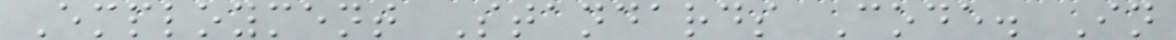Employment Standards Code. In
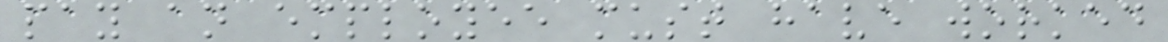pay an employee must have worked
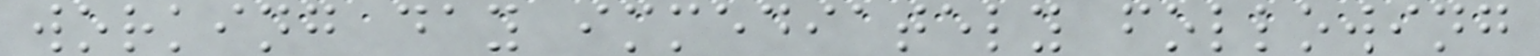working day immediately following
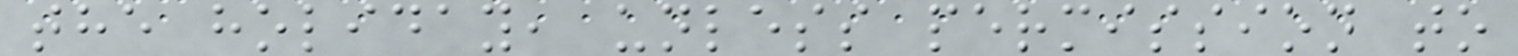the holiday, unless permission to
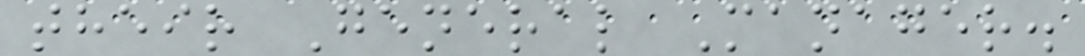their General Manager.
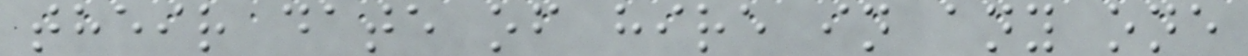their date of hire in any one
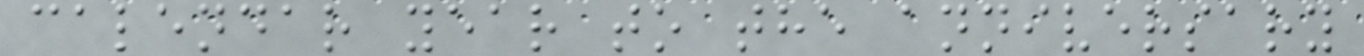calendar year to the anniversary
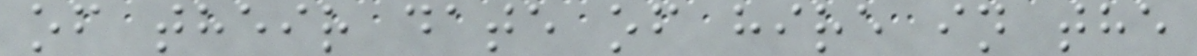of their date of hire in the
